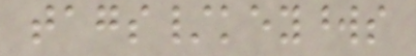tags/keywords
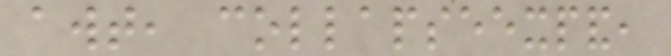awt, collapseexpand,
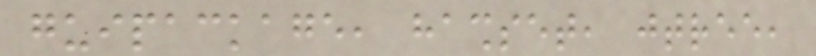guipackage, hashset, jtree,
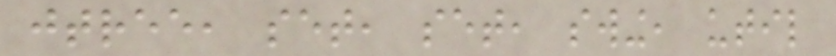jtree, set, set, swing, util
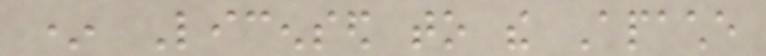* Licensed to the Apache
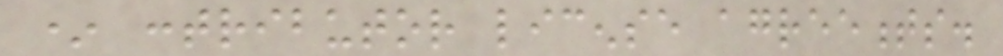* contributor license agreements.
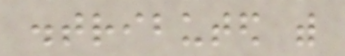distributed with
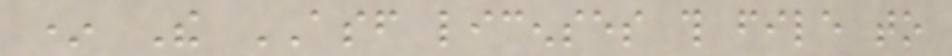* The ASF licenses this file to
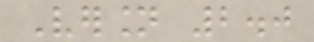Version 2.0
